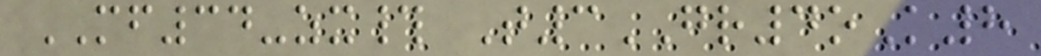MF34-zx# T3GR4oK8
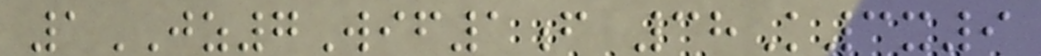1JZ7Wif1f 38K3x9
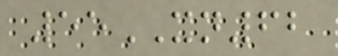55XN62
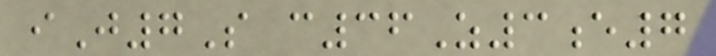iJ7S c36Z3e7
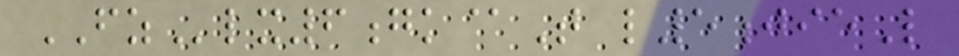FZlx6gk@T l5jieL
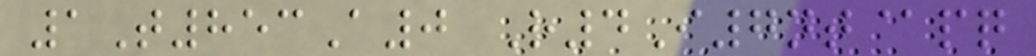1T853A0 R4I7nt@pq
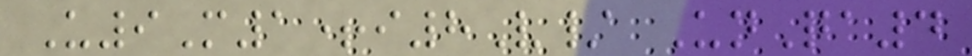U9M1+i8V/ UnQa4
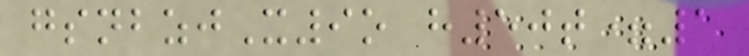gsnbzjX9o h50t=1
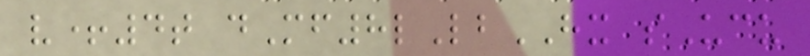v+4t dMf8lLbHX sUcu
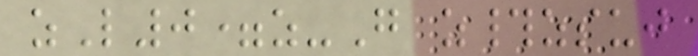zL0=z-G z#zsuj
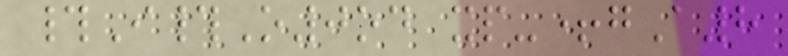#I#O0od xp-+gA8
